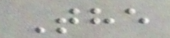The
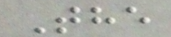The
